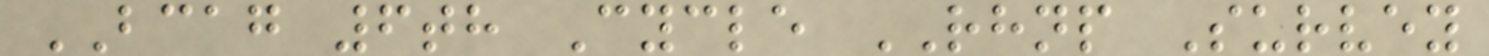BCAG 6th Cycle RHNP Survey
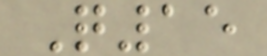Q15
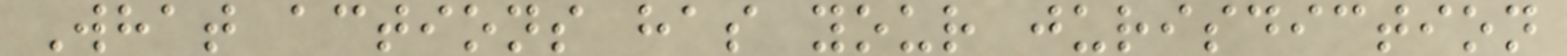What actions has your jurisdiction
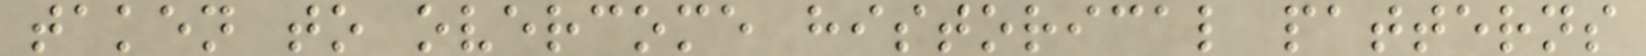taken to overcome historical patterns
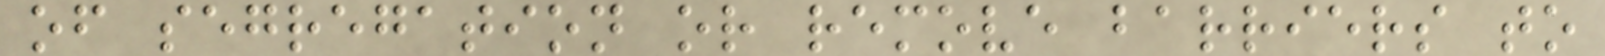of segregation or remove barriers to
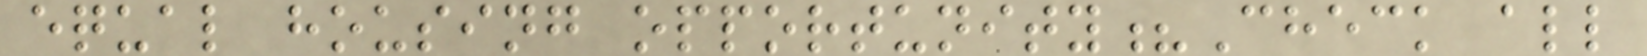equal housing opportunity?Check all
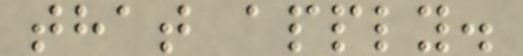that apply.
